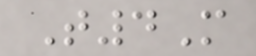T4M
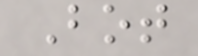Bot
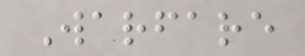Warfare
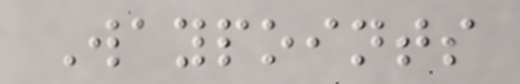Waypoints
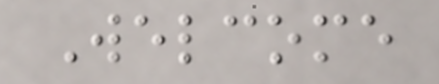Welcome
